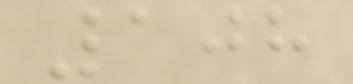108
